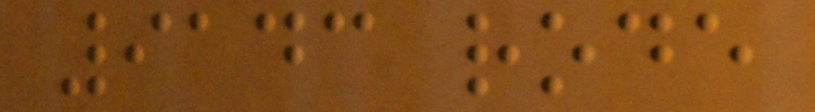9143 rode
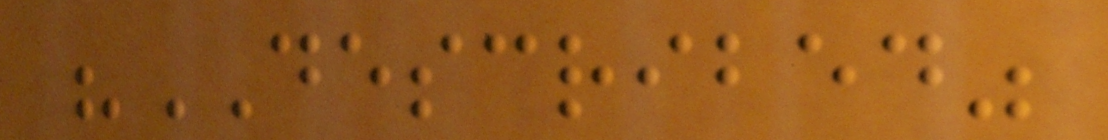"DESCRIBED"
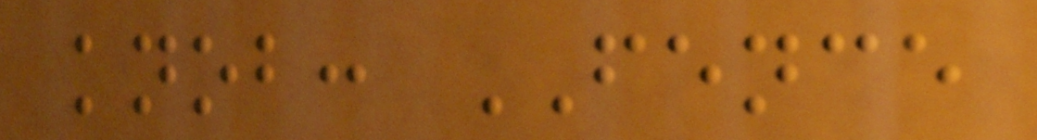knob: FENCE
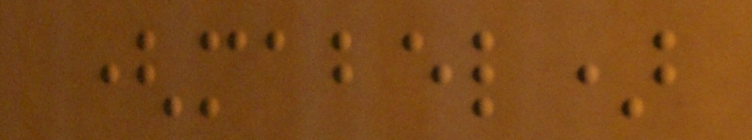(mabel)
